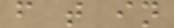f t in
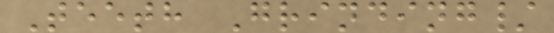Teeth Grinding/
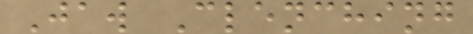Jaw Clenching
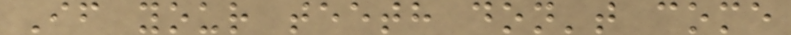If your teeth don't come
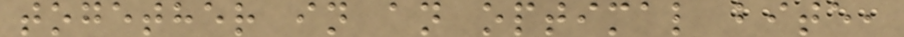together in an optimal bite,
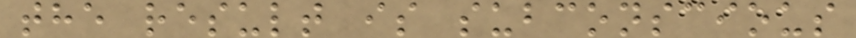the result is subconscious
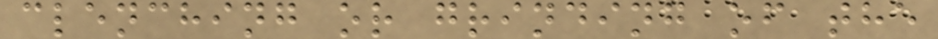clenching or grinding of the
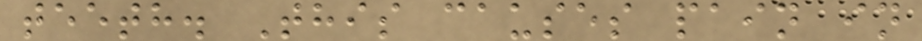teeth. This causes pain in
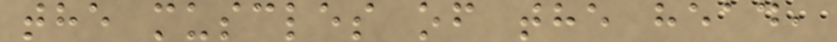the muscles of the head,
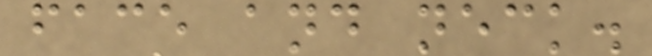face and neck.
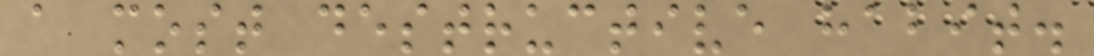a most destructive habit.
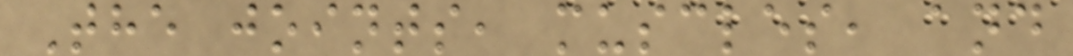The joints, muscles, and
